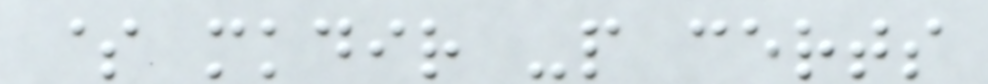$ mkdir -p certs
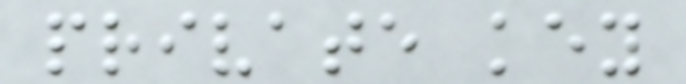private key
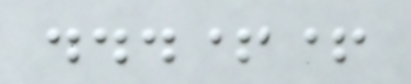...++
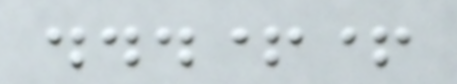...++
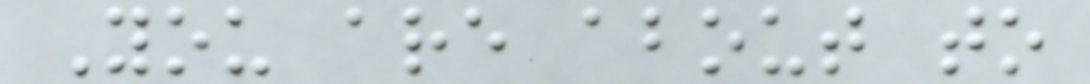You are about to
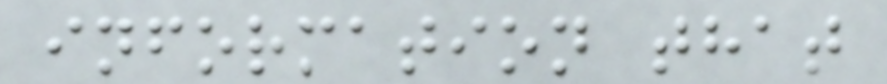information that
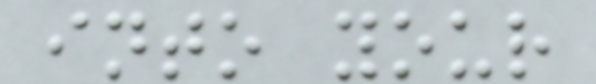into your
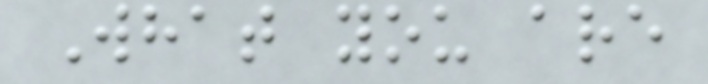What you are
